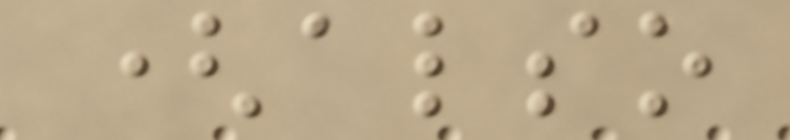(also
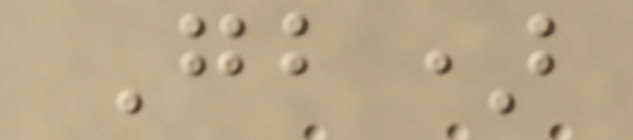Gb)
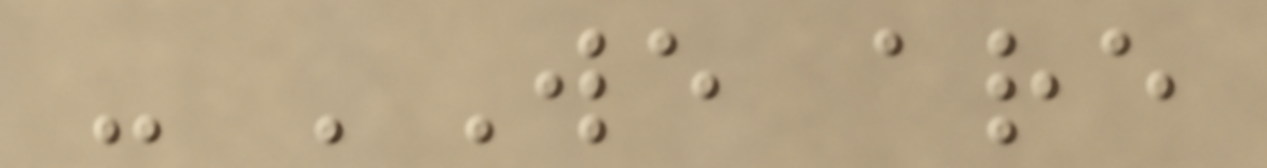- 'We are
